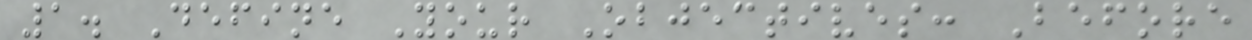1. Define Your Objectives: Before
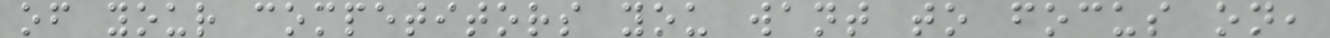of your competitors you want to focus on,
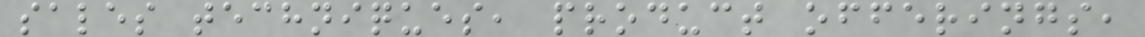sales techniques, product offerings,
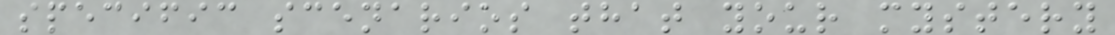specific scenarios that your mystery
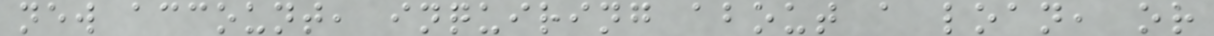new account, inquiring about a loan, or
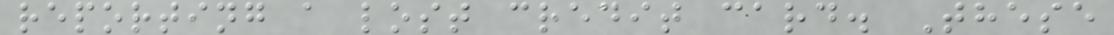reporting a lost credit card. These
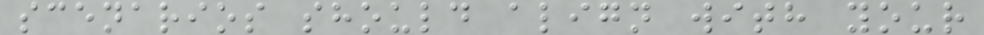scenarios should align with your
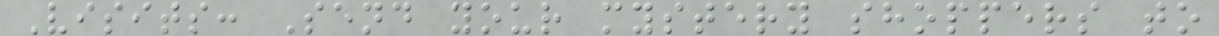Visits: Send your mystery shoppers to
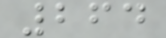264
